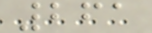261
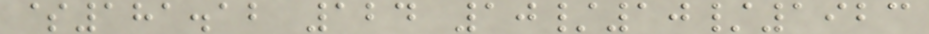$181.12 124 10/10/1923
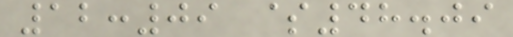12:09 $48.09
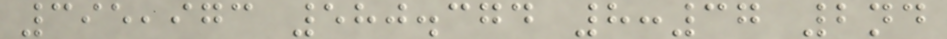395,973 580.374 8:37 2nd
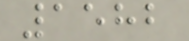1582
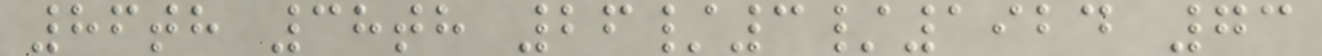86th 38th 26/3/1924 73
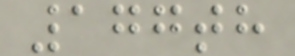177th
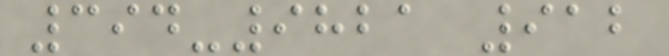394-9821 912
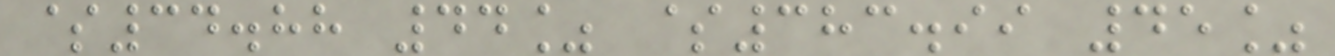$34.88 44% $383.99 45%
